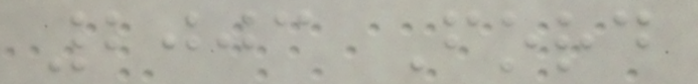2003 Ford
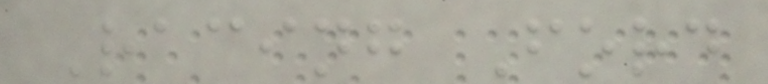Racing Ford
